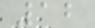12
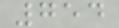754
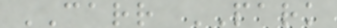CARR PARK
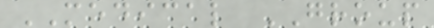MEDICAL GROUP
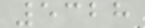5328
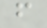f
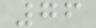76
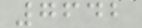7642
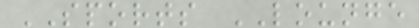SPORTS LOUNGE
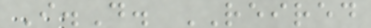I.D. REIRED
